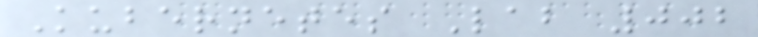Kubernetes Lab 002
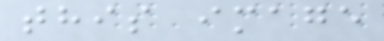this image
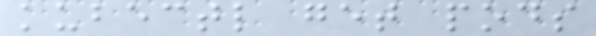kubectl get pods
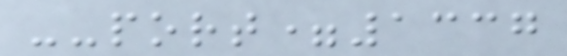--port=1337
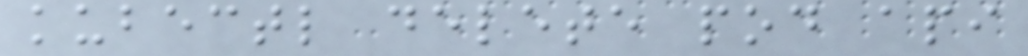kubectl delete pod api
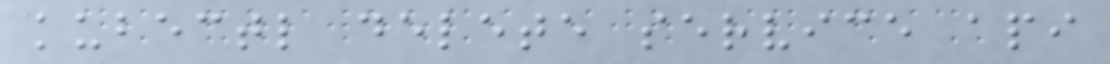kubectl delete service api
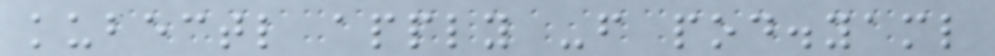kubectl apply -f pod.yaml
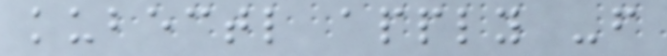kubectl apply -f
